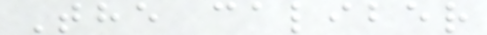The caliber
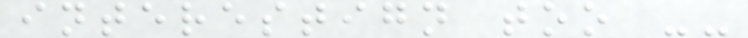interestign too --
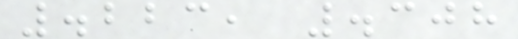.223, .308
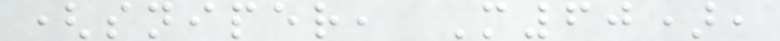(sniper, M60),
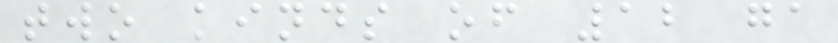two kinds of 12 ga
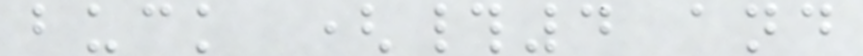buck (#4 and
